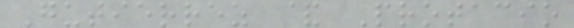Gutierrez & Protacio
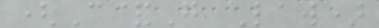(C&G Law)
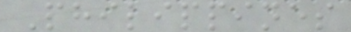Philippines
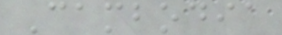Cambodia
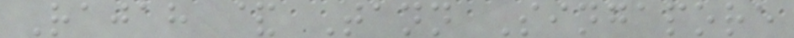Rajah & Tann Singapore
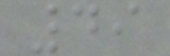49
